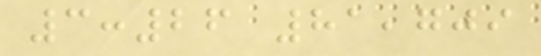3:26 81,709
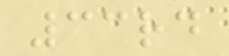33rd
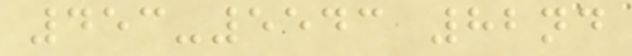453-5543 82nd
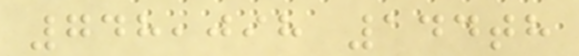748,098 144th
